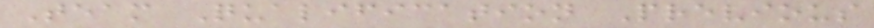Team Qualification Previous
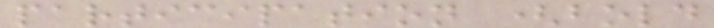participation (bold
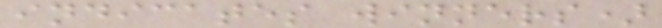indicates winners)
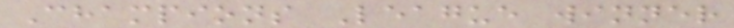Champions League winner
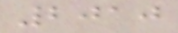2010
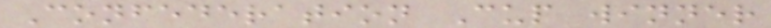Confederation Cup winner
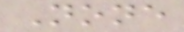None
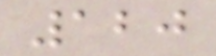120
